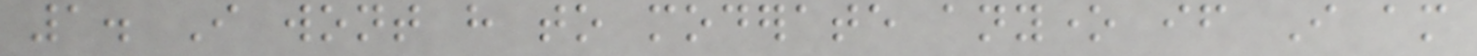1. I wont have to moderate anyone if I am
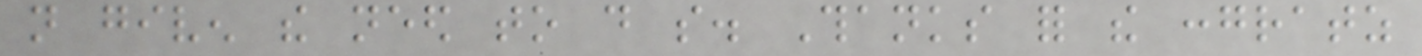not given the need to do so. Thanks for the congratz
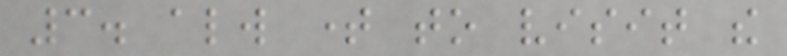3. always time to visit the
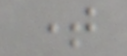time
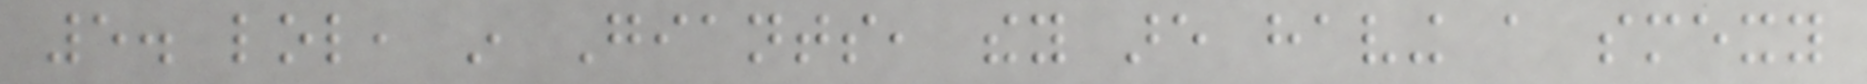5. lol, in Giants, they are having a smexy
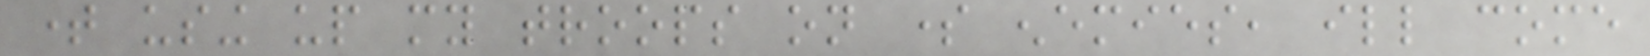time using up my troops on some enemies, ill come
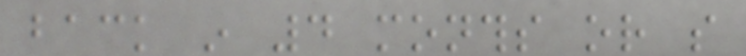back in 4 months or so
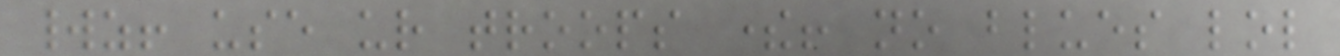worldz! use ur troops there! no blues lol
